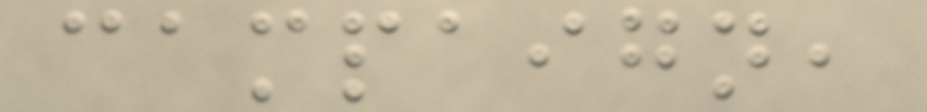campaign,
